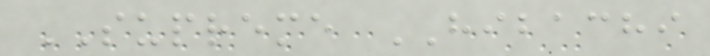SUPREME HIBACHI
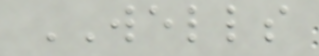WELLS
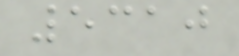5310
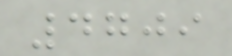4709
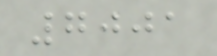7001
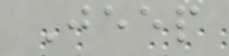Jeep
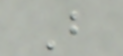B
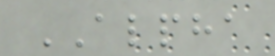ALPHA
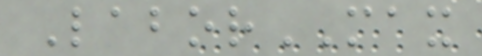LaborMAX
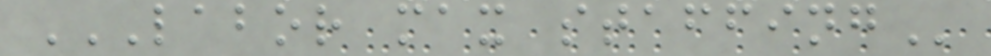LABOR MAX STAFFING
